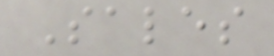Sales
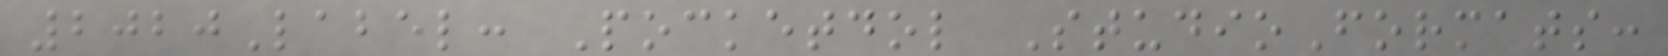2020Label: Pocketdol StudioFormats:
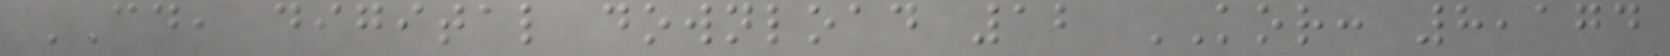CD, digital download 12 KOR: 8,174
